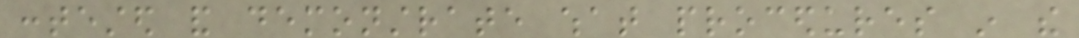contested and demonstrate what procedures in the
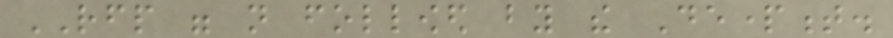RFP were not followed by the Department.
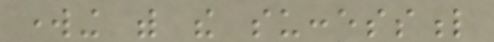working with the successful
